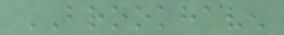BROOKHAVEN
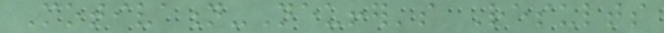Motivation-Neuffer's Results
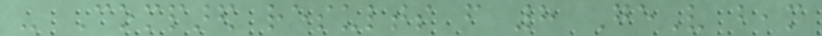- Compared results from 8 GeV beam
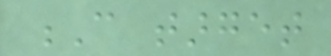C target
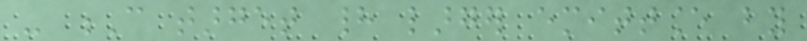- C target had larger emittance by
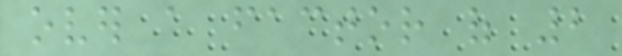over a factor of 2
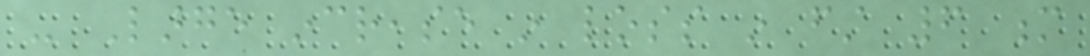- Large increase in loss in first 6 m
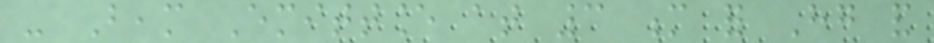- Beam Emittance at 3 m for Hg and
